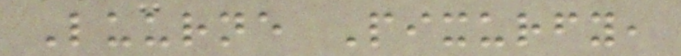Luurne Pixurfy,
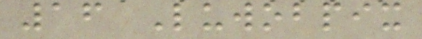16 Luwobpix
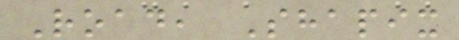Road, Shapix
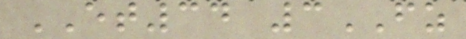ET34 3FZ
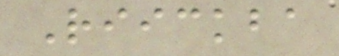Riickba
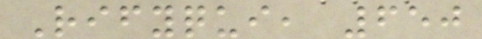Rifyqui, 650
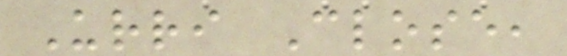Urri Close,
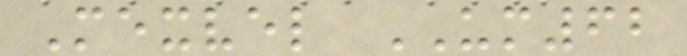Mexvel UM62
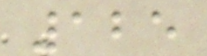125
